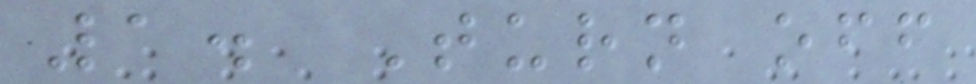1. Turn off
